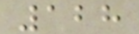128
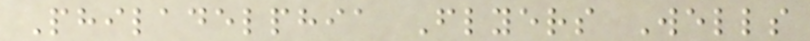Philadelphia Flyers Wells
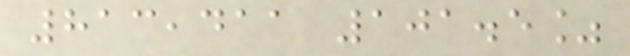813,411 101.5%
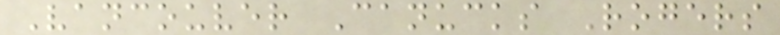Vancouver Canucks Rogers
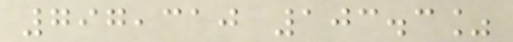797,310 103.3%
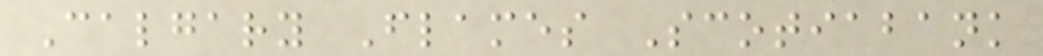Calgary Flames Scotiabank
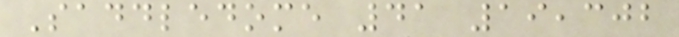Saddledome 41 19,302
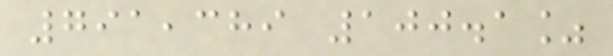791,389 100.1%
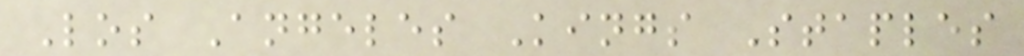Los Angeles Kings Staples
